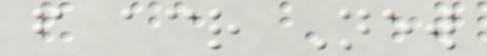from across New
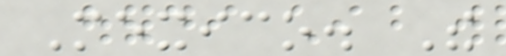Mexico. The
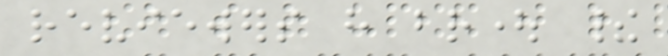reviewers have brought their
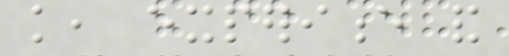knowledge, experience and
